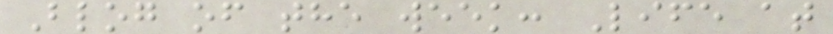Blog of the week: Life at
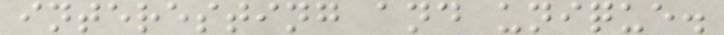interesting and unique.
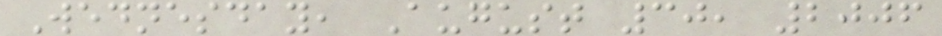Wednesday, August 30, 2006
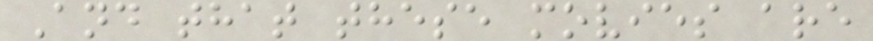And that these movies are
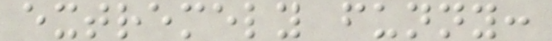extremely funny:
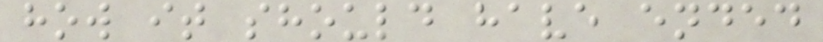how it should have ended
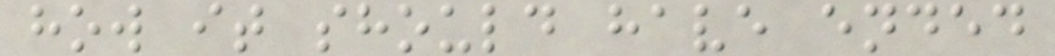how it should have ended
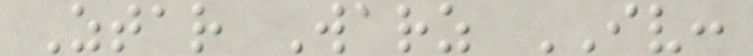Ztar Warz IV:
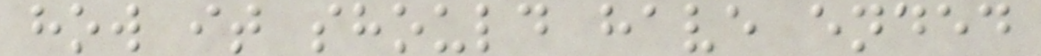how it should have ended
